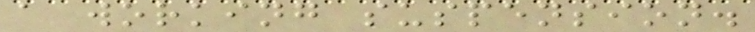a working suspension.
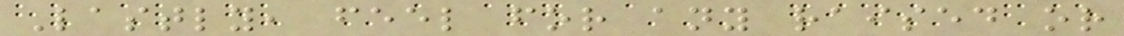Lastly, feel for any raised or
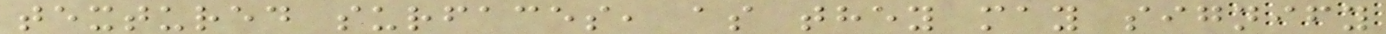textured surfaces, as they may signify
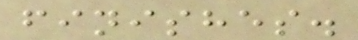finishes.
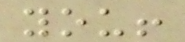you!
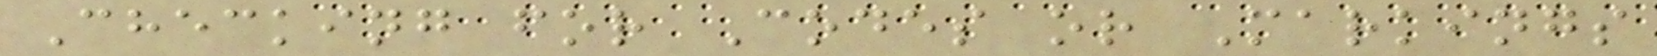Checking for Codes or Markings
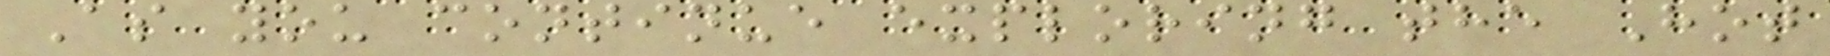As you continue exploring the Hot
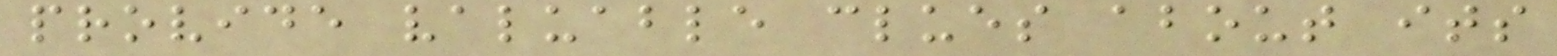provide valuable clues about its
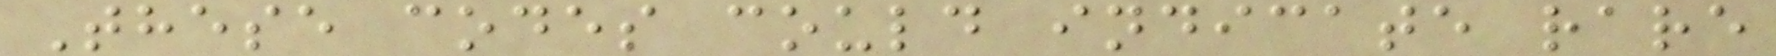These codes could indicate rare
